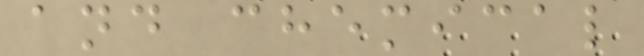and chemical
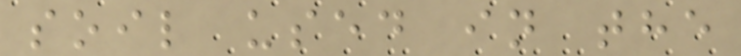soil used in the
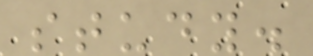study.
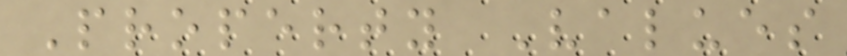Property Values
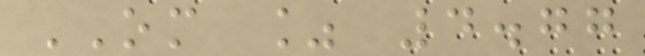OM % 4.77
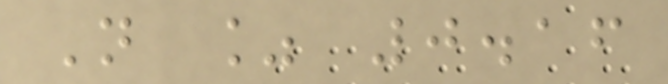N % 0.16
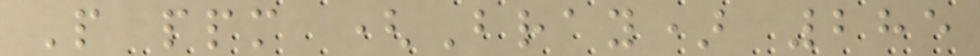P ppm (Bray) 285
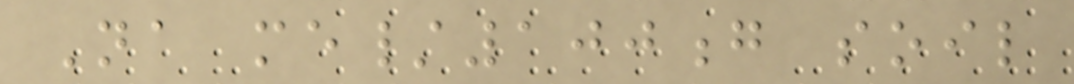Na me/100g soil
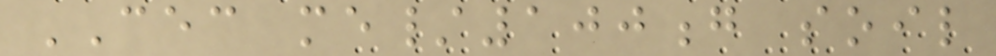CEC me/100g soil
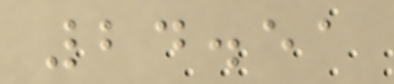24.51
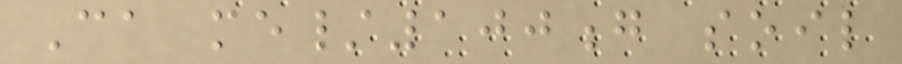Ca me/100g soil
